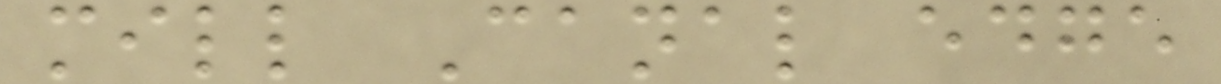mill Canal edge
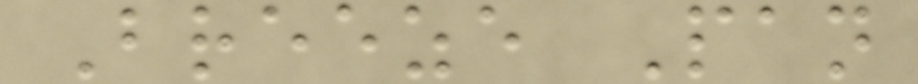Breeze Pan
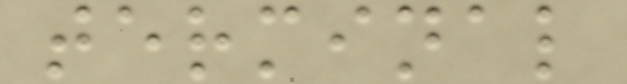terminal
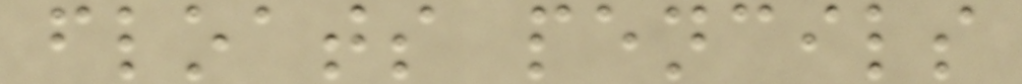floats pencils
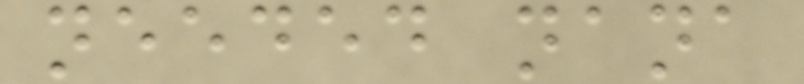needed nana
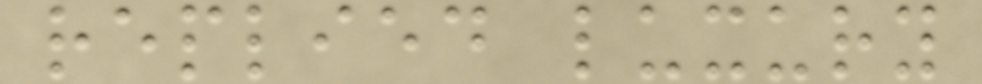replied luxury
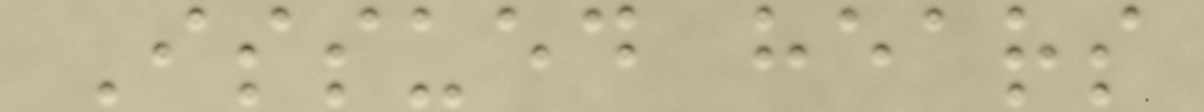Issued hears
